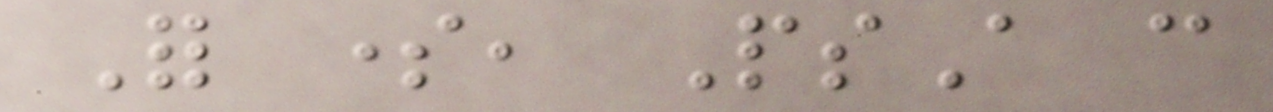For some, PsA can
